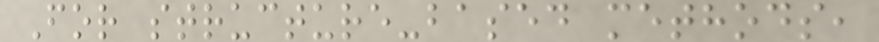For structure-based methods,
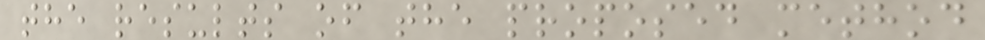the results of the proposed method
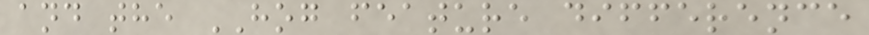and the HOG feature difference
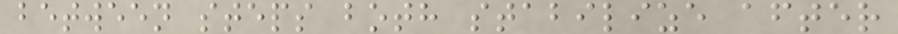between steps both stabilize after
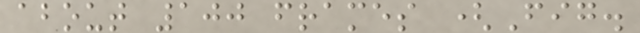about 100 frames (Fig.
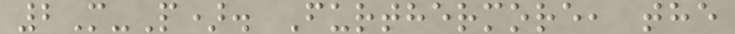2M-P). Furthermore, the
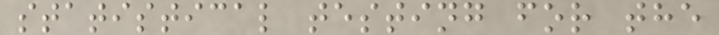statistical testing for the
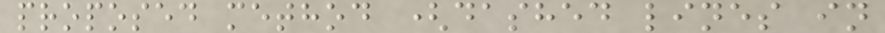proposed method (dashed lines in
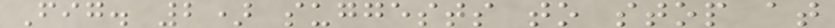Fig. 2) suggests to stop at
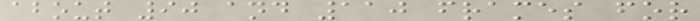about 90 and 110 frames for
